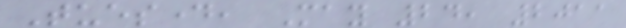Tuesday, May 24, 2011
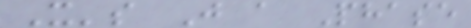It's Just a Phase
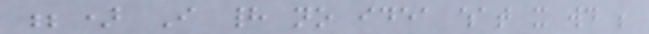;) I had no idea what it would be
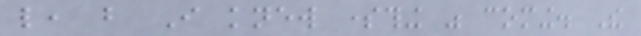like, but I knew something was coming. The
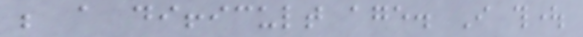be a difficult age. I thought
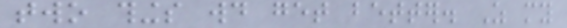two things would get better. As my
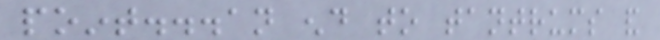point...an end to tantrums and
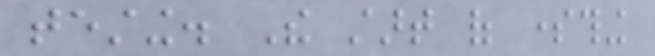testing. The start of something
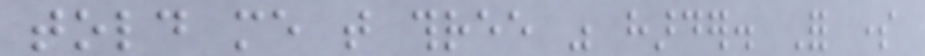told me that three was harder. For some
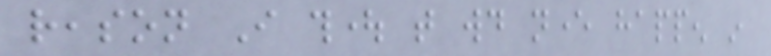reason I thought that would never happen in
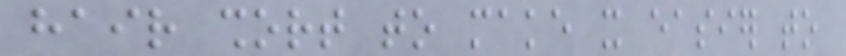hair short to make it easier to
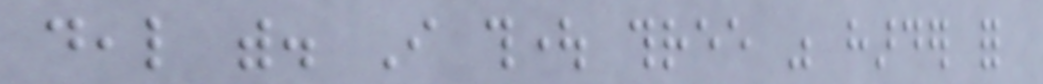deal with. I thought three was harder for
